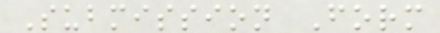Submission Form
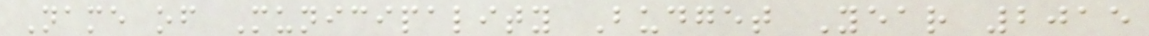Name of Municipality Budget Year 2015
